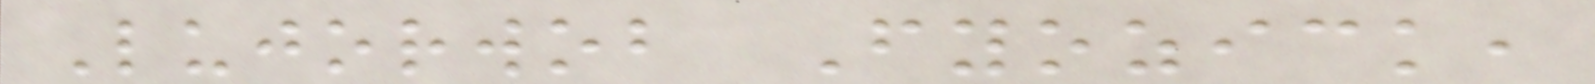Lujorwob Fyozick,
